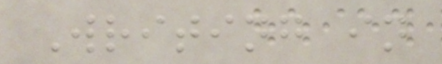Writing in
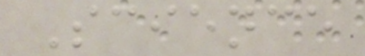Science
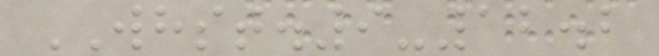WHST.9-12.2
